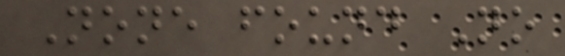None found No
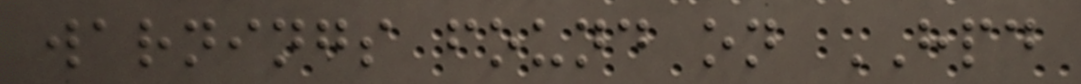warnings found on HPD
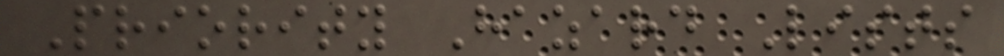Priority Hazard Lists
